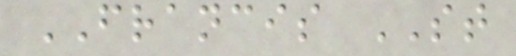FRANCIS ST
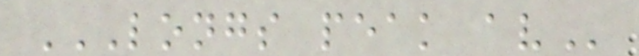LONGS PEAK AV
